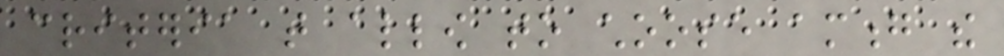criteria that allow to choose among the
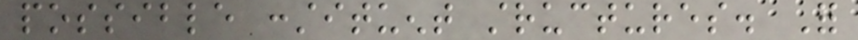possible constituent structures. For
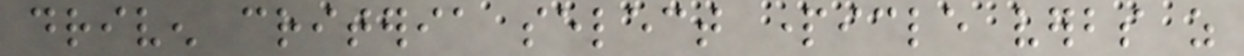driven criteria select particle verbs as
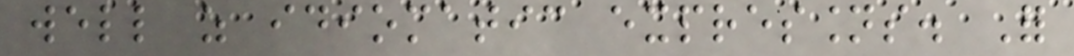well as idiomatic expressions. For
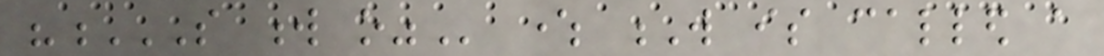"S W O" where W is called a
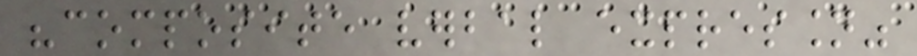"composite verbal expression"
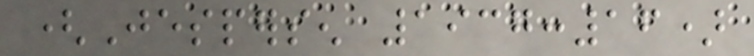(Jespersen 1937:16)
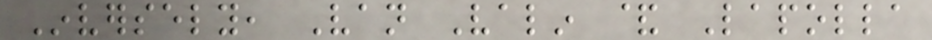Inversely, Van Valin & Lapolla
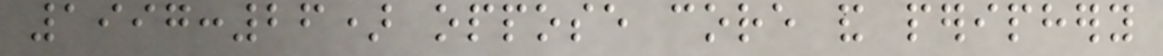1997:26) oppose core and periphery
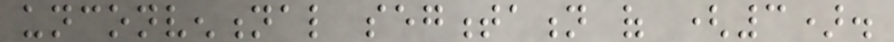unconventional segmentation of (3).
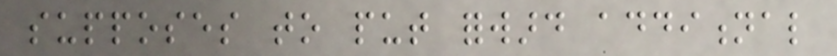supposes to put forward additional
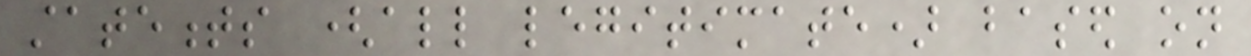statements (all legitimate) based on
